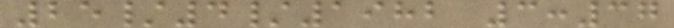25/4/1982 3:37
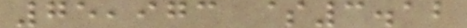75,973 $3.12
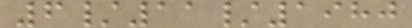6/11/1980
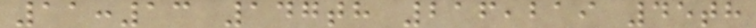11:13 147th 216,219 45th
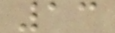13
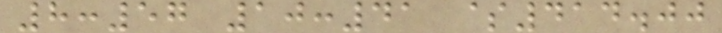8:57 10:41 $414.00
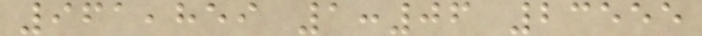961,859 1:06 23555
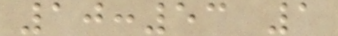10:53 1
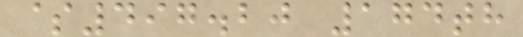$497.20 174th
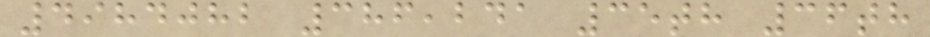4984082 386,241 35th 36th
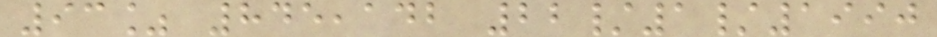93% 845,142 22/1/1990
